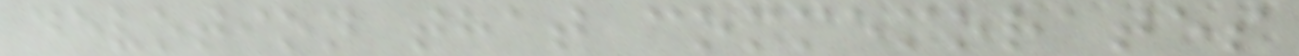devotion that commemorates
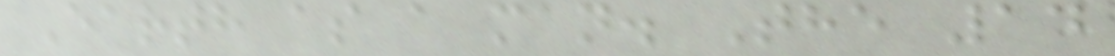Earth as a man. The 14
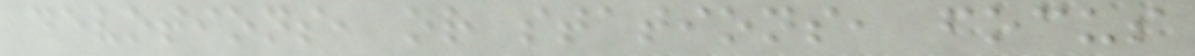devotions, or stations, focus
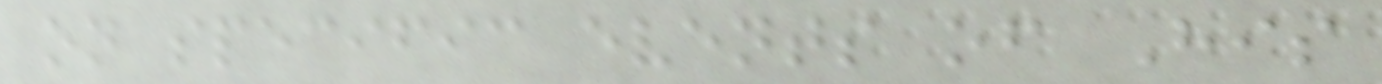on specific events of His
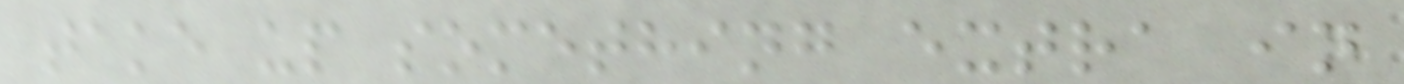take up something extra in
